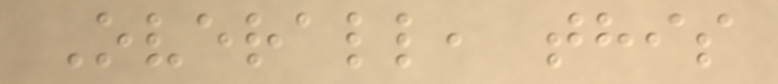Overall, this
